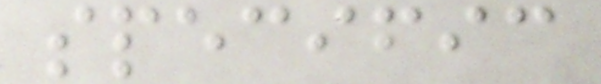specific
